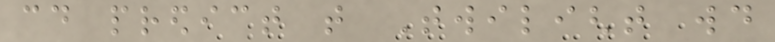could predict that Twilight would
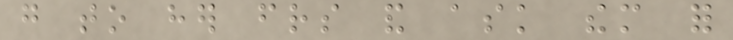go to her friends and ask them for
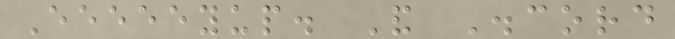Eeeeeyup. And Discord
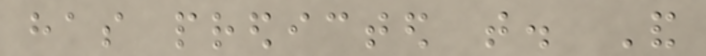has predicted that. And
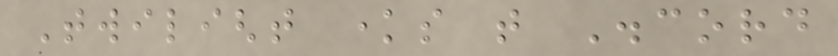Twilight knows that Discord
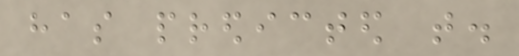has predicted that.
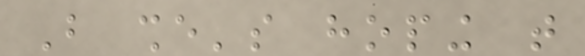But she's hoping that
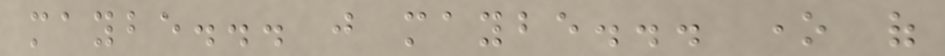maybe... just maybe... one of
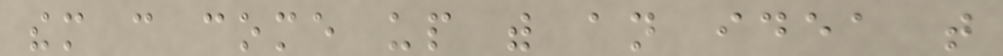them can come up with an idea that
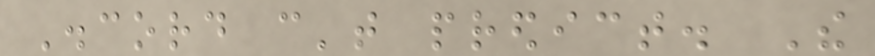Discord can't predict. The
